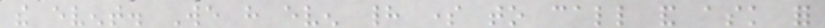the event. We have even had some to call and ask for
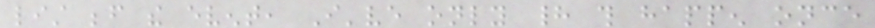list before the event, I've only had this happen once
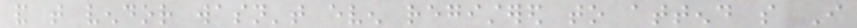and that vendor wasn't even registered to attend so I
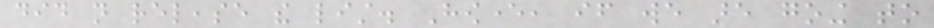did not release the list. However, if we are going to
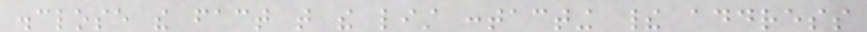disclose the fact that the list contacting their address
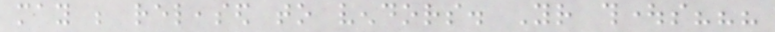may be released to vendors. Your thoughts???
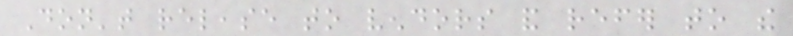Don't release to vendors and refer to the
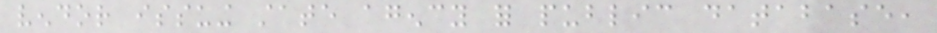vendor issuing state agency for public database,
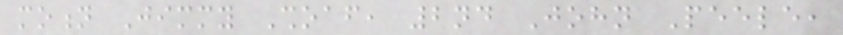motion Jimmy Shoaf, 2nd John Peele,
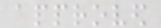approved
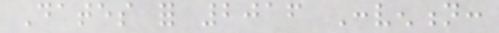Dates for 2016 Convention:
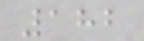182
